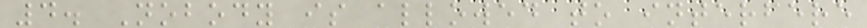4. Nobody is allowed to interfere
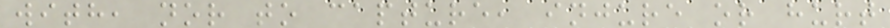with, nor to capture, injure or hurt
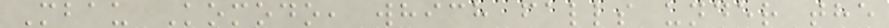Mbau Komodo, which falls under the
